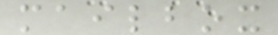mailbox
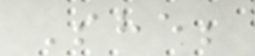She;
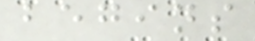begins
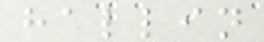hallin
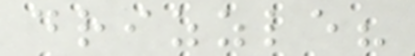drizzle?
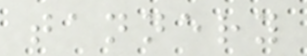tannery
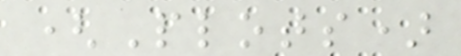(Plots)
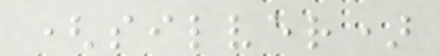(silver)
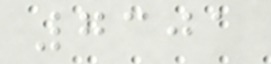7301
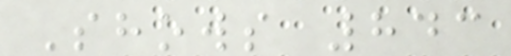Shows 843
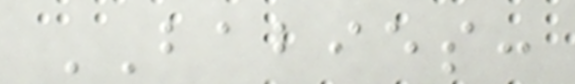BABIES:
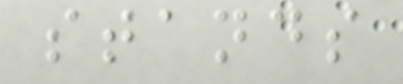stands
